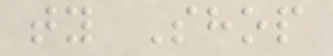ty Shop
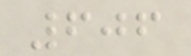606
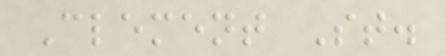Clement St.
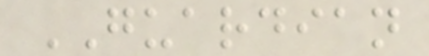GUARDIAN
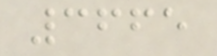3665
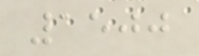1500
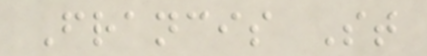Francis St
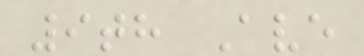9th Ave
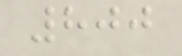800
